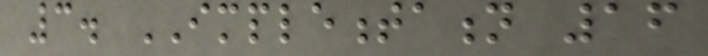3. IMPLEMENTATION 16
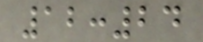12:24
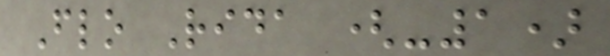Flo Rida (-1)
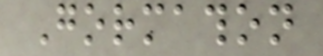Gormathon
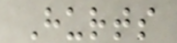Hurts
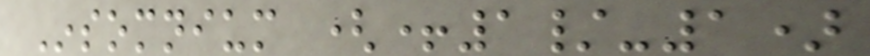Insomnium (+1/-1)
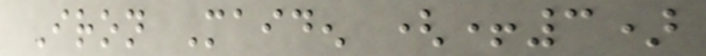Iron Maiden (+3)
